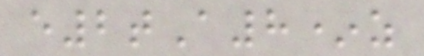e2tA8*z
